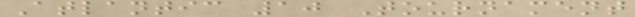Atlantic 10 Tournament
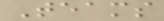Teams
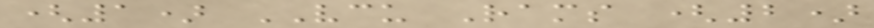(1) VCU Rams (2)
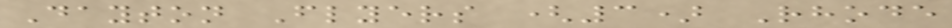Dayton Flyers (3) Rhode
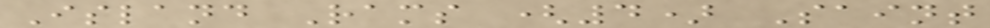Island Rams (4) Saint
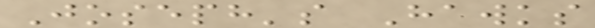Joseph's Hawks
